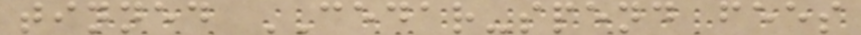tinned CEDAR-spend fees
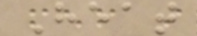Heat
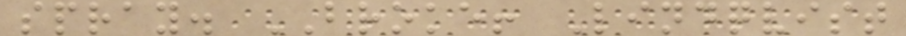spray. BROKE! Lindqvist
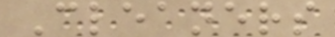Cleaners
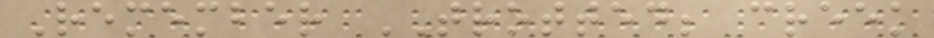Remember TROTTED; creek
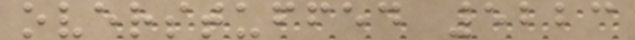overstuffed 5223
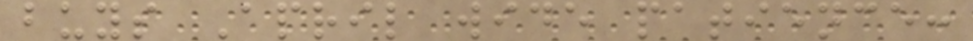buys April wide patience:
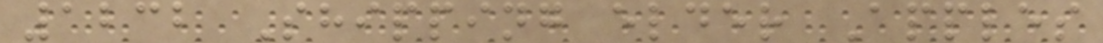1232 Shipping elder Apples
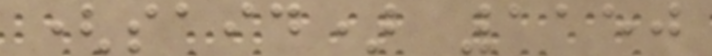(said) 1150
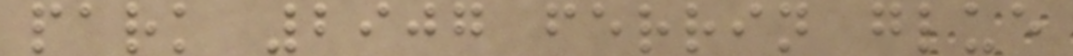park 2907 ferrin glue
